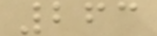263
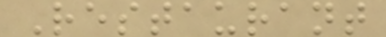Restaurant
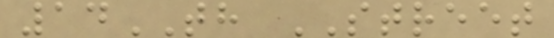14TH STREET
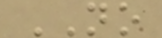NO
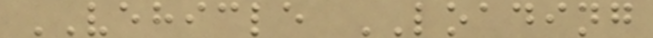VEHICLE LOADING
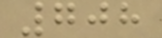708
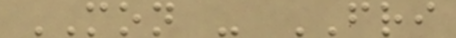MON - FRI
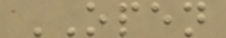OPEN
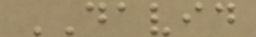DAVID
